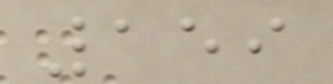159
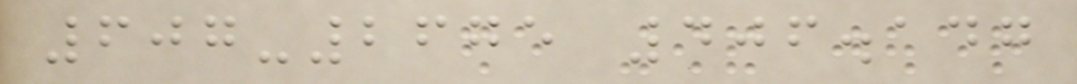607-2675 406.147
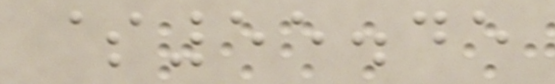$55.45
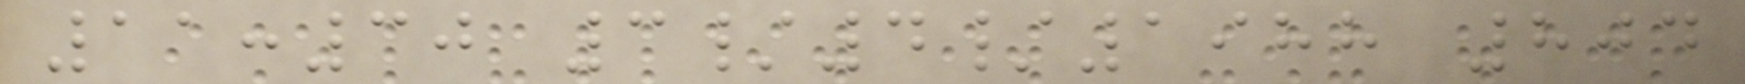11:30 3/4/1988 804
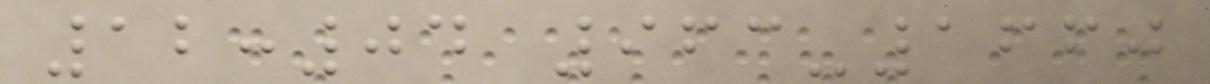12:04 963-1660
